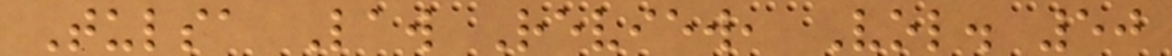Tulsa Law Review, Vol. 50
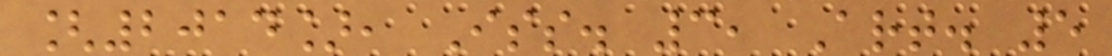[2014], Iss. 3, Art. 5
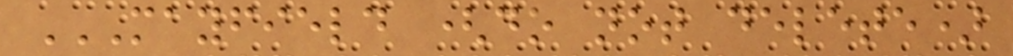MAYFIELD (DO NOT DELETE)
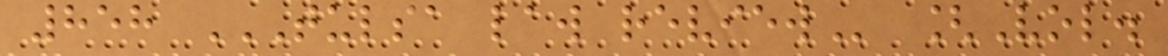858 TULSA LAW REVIEW [Vol.
